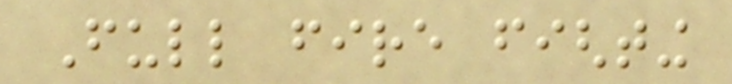Full fire fighting
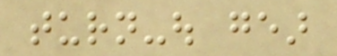turn-out gear
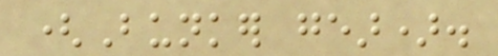(Bunker gear).
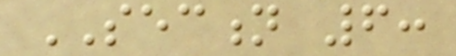SECTION 6:
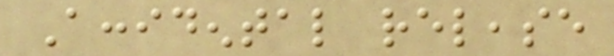Accidental release
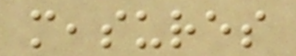measures
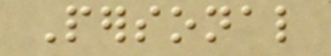Personal
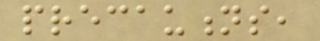precautions,
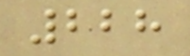228
